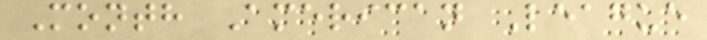Month American League
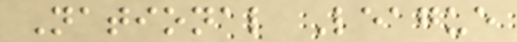National League
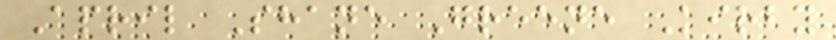April Shane Greene Kirby
